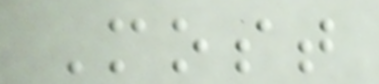Most
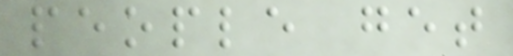people get
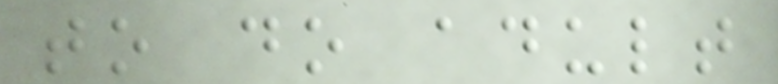to do adult
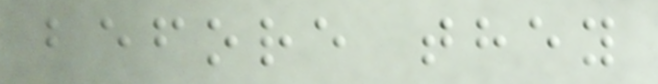before they
